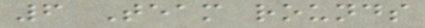6 Team rounds
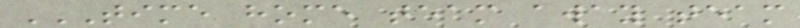TIME HOME TEAM AWAY TEAM
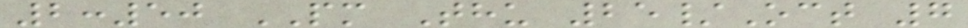2:50 PM Thu 25/Oct 7
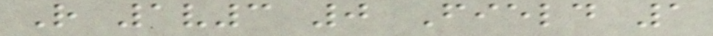R 1v3 0 Field 1
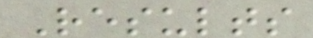Results
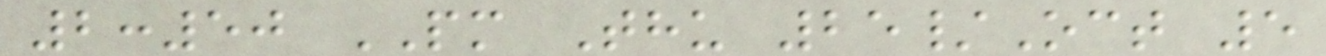2:50 PM Thu 25/Oct 5
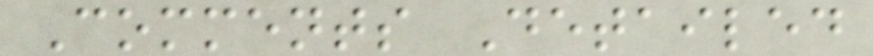Comments Detailed
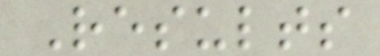Results
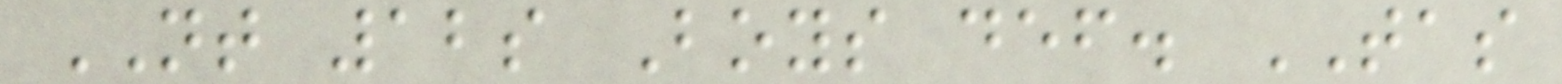NT 12s Boys def. TAS
